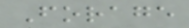Forage
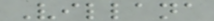Villana
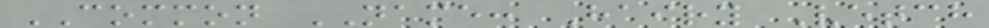COMMON NAME: Hairy Vetch
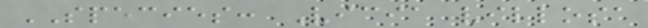SPECIES: Vicia villosa
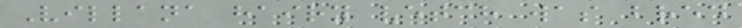Villana hairy vetch was bred
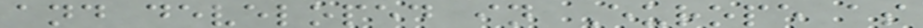and developed in Europe as
